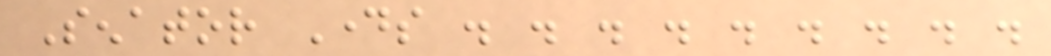Senator Days . . . . . . . . .
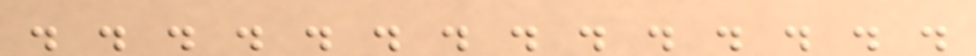. . . . . . . . . . . . . .
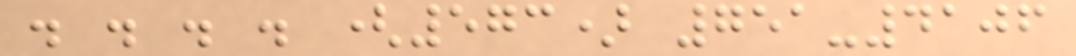. . . . (573) 751-4106
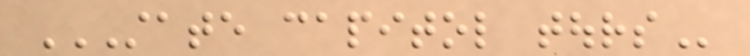STATE CAPITOL TOURS
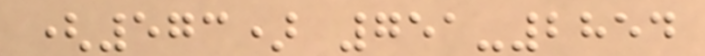(573) 751-2854
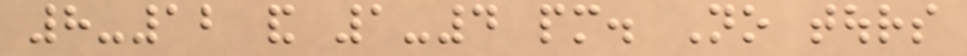8-12 and 1-4 pm. No tours
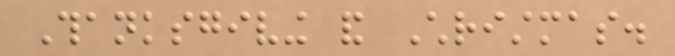Thanksgiving and Christmas.
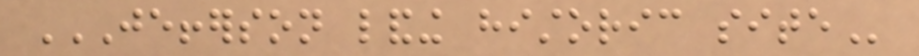JEFFERSON LANDING HISTORIC SITE
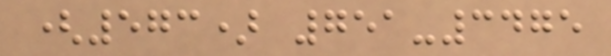(573) 751-3475
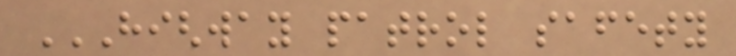HIGHWAY PATROL SAFETY
